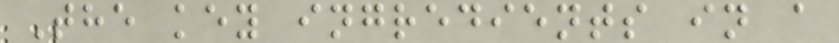The key ingredients in a
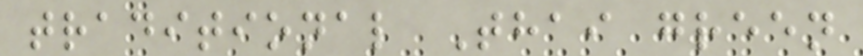traditional Thai green
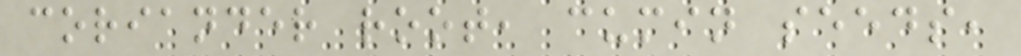coriander root, cumin seeds,
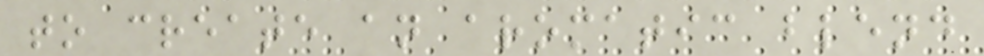to create an aromatic blend
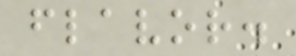flavor.
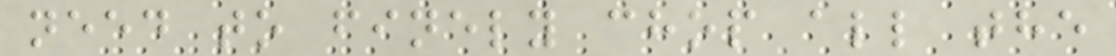need to finely chop all the
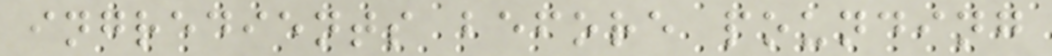ingredients before pounding
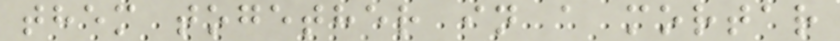them together in a mortar
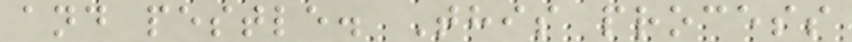and pestle. This process
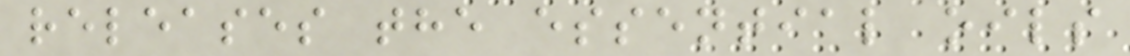releases the essential oils
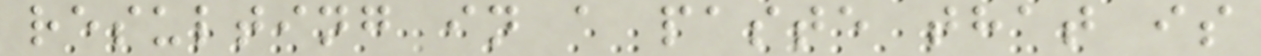resulting in a paste that is
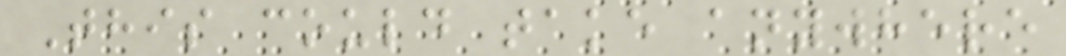This could take anywhere
